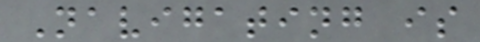Navigating is
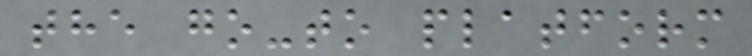the go-to platform
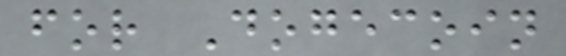for Dogecoin
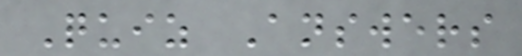Quiz Answers
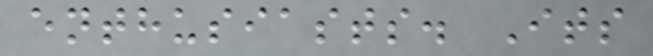enthusiasts. Its
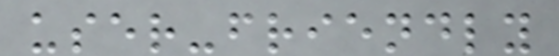user-friendly
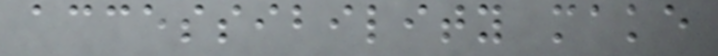accessibility make
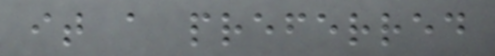it a preferred
